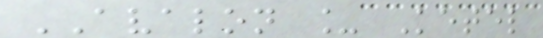AVALON _ Ketel
